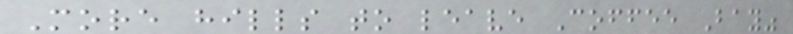More hills to leave Coffee Bay"
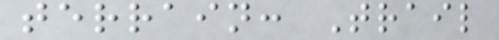terrain: Trail
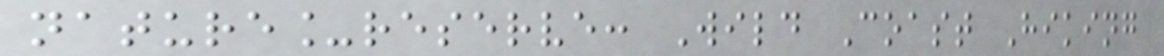nature_reserve: Wild Coast Hiking
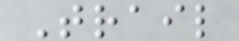Trail
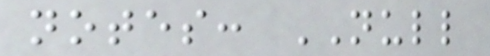notes: NULL
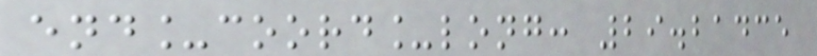end_coord_long: 29.21435
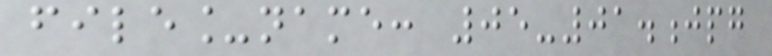file_name: 05-01.jpg
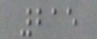215
